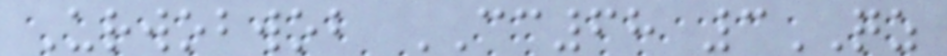Urwobwob CC68 3QZ
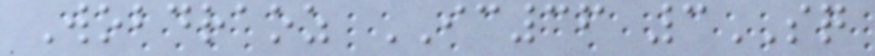Wobdraoz IC36 3SQ
